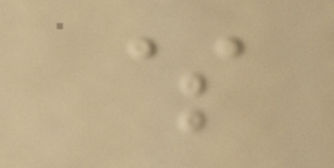$
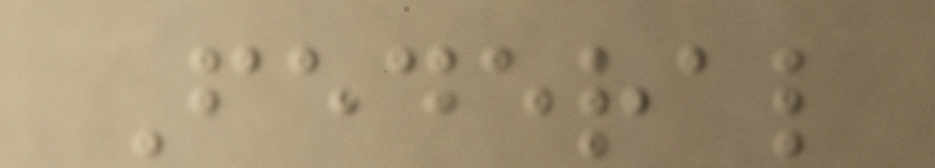Federal
